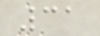31
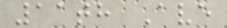11th Ave
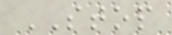STOP
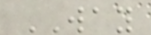WAY
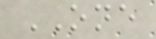ONE
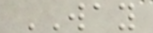WAY
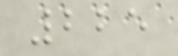225
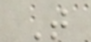T
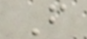F
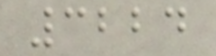3224
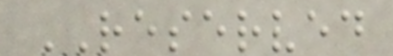RESERVED
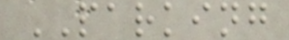PARKING
